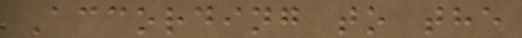According to the
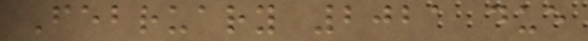February 2021 due
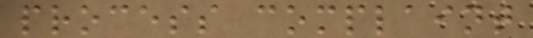process complaint
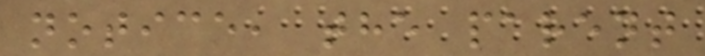notice, the parent
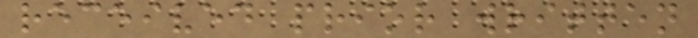received prior written
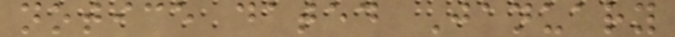notice dated January
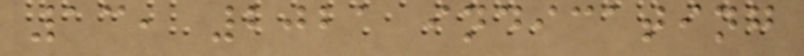13, 2021 indicating
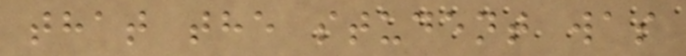that the student was
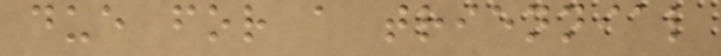due for a triennial
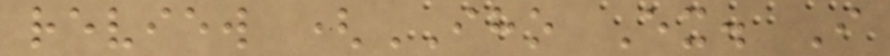review (IHO Ex. I
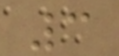3
